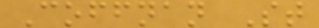Coffnan St
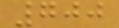700
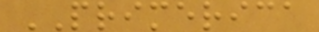PRIMERICA
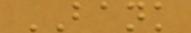BANK
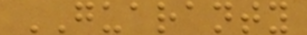GUARANTY
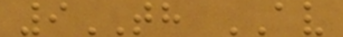9TH AV
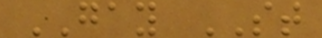GAY ST
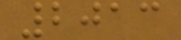2013
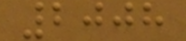2008
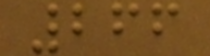266
